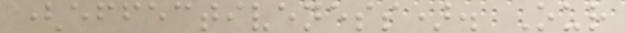(effectiveness). Our
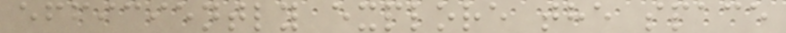efficiently explore the space
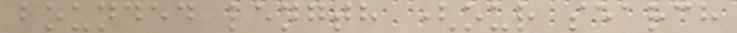bounded length (our search
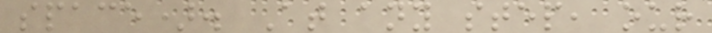space). At any step, our
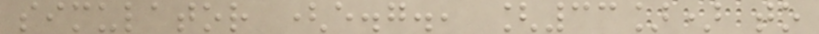simulator (e.g., [33]) to
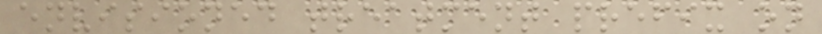envisioned treatment prefix on
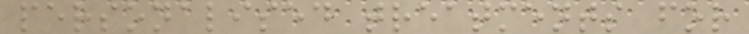personalised treatments for
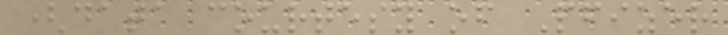(data courtesy of Pfizer
